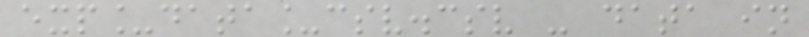exp_data_csv.csv - data in
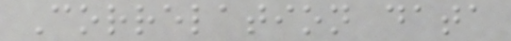Correlation data
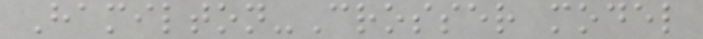Hamilton-Crosser model
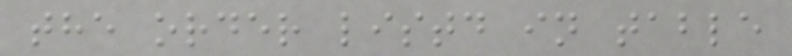the order listd in table
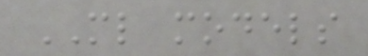ML models
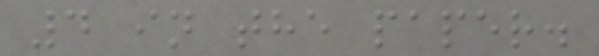4 in the paper.
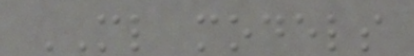ML models
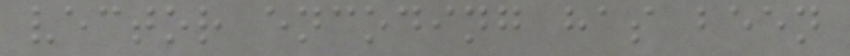vector encoding has been
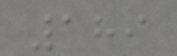189
